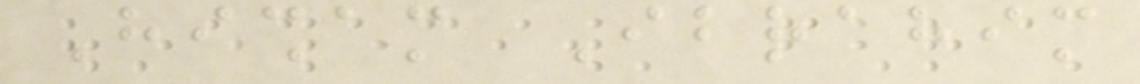Hisham Ibrahim
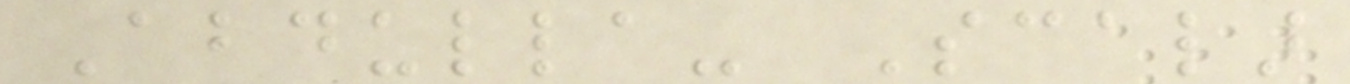Abdulla- Scalar
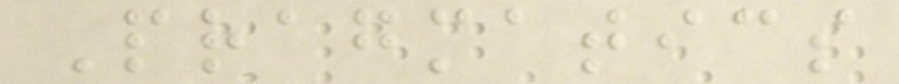Pragmatics
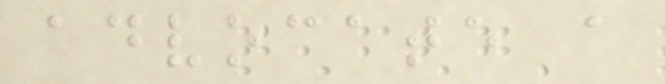advocate a
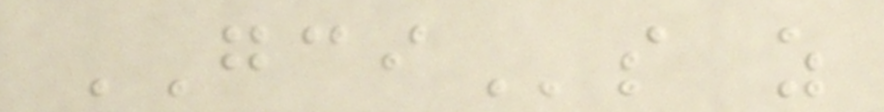GCIs as
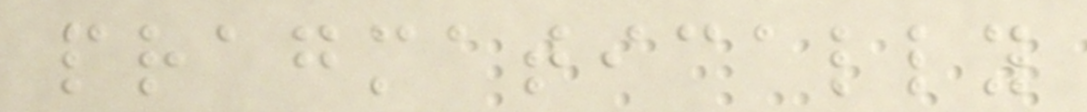pragmatically
